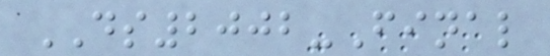DS2002-Final
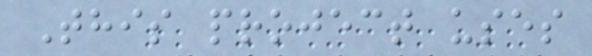This project uses
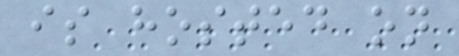is hosted on
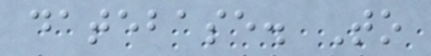datebase. To
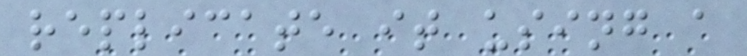replicate it using a
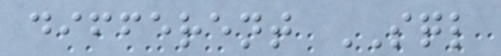different SQL
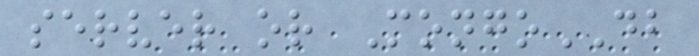server or MongoDB
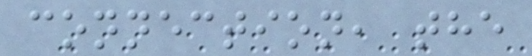connection, the
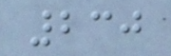230
